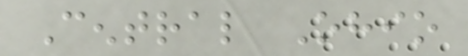Central Ohio
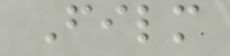Film
